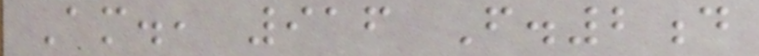Am., 916 F.2d
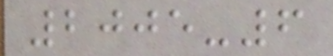2005-6
